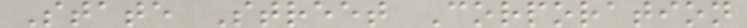State Street Corporation
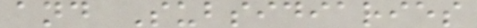and Subsidiaries
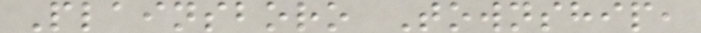Plainsboro Township,
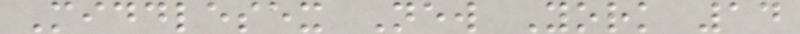Middlesex New York 14
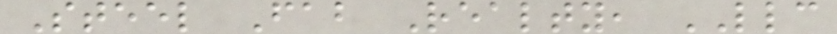Steel Fab Realty, LLC
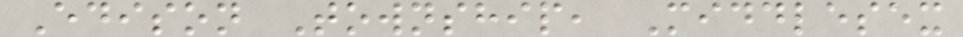Edison Township, Middlesex
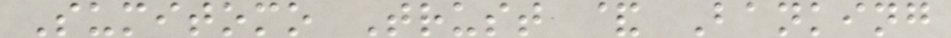Sumitomo Trust & Banking
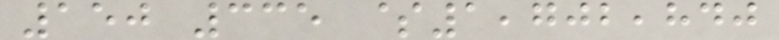150 335 $1,702,840
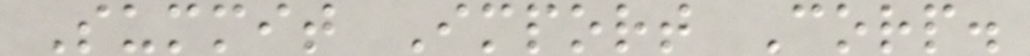Summit Import Corp.
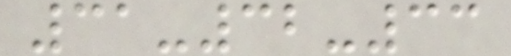31-32-33
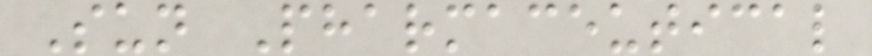Sun Pharmaceutical
